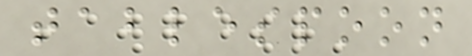tablespoon
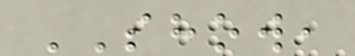SHOW,
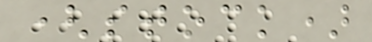(stock)
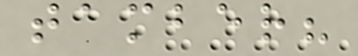tamber?
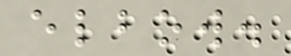elbow.
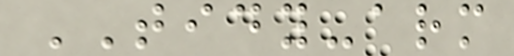TIDY-arm
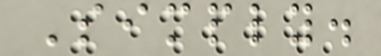Simply.
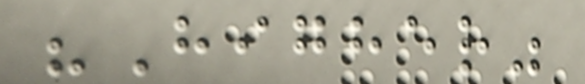"Higher"
